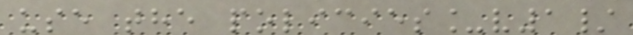use the policies_v1/
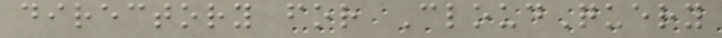directory for CloudQuery
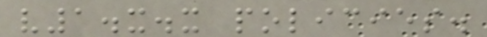v1.x.x policies.
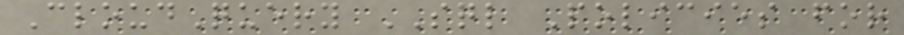CloudQuery SQL Policies for
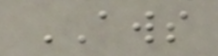AWS
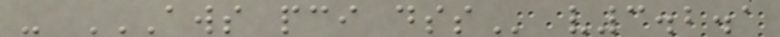- AWS PCI DSS v3.2.1
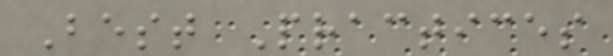Best Practices
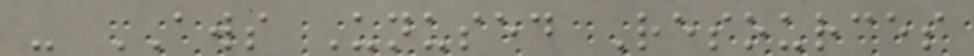- AWS Unused Resources
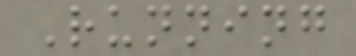Running
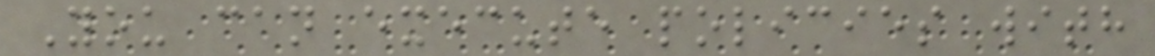You can execute policies with
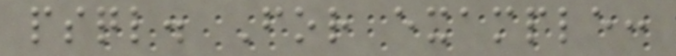psql. For example:
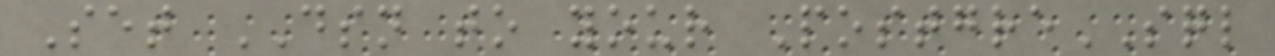Set DSN to your PostgreSQL
